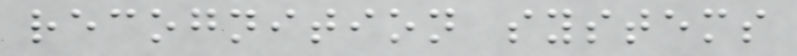recognition systems
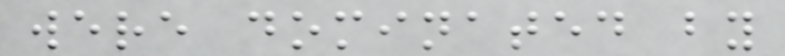were dominated by
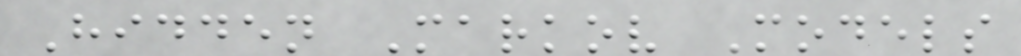Hidden Markov Models
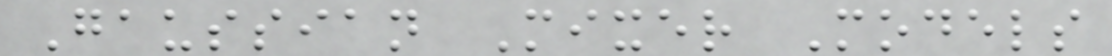Gaussian Mixer Models
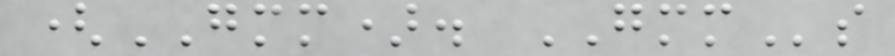(GMM). GMMs
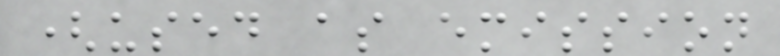(used as emission
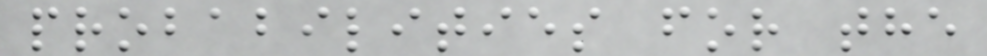probabilities for the
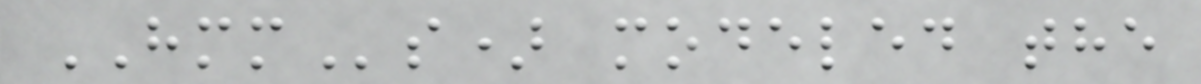HMMs) modeled the
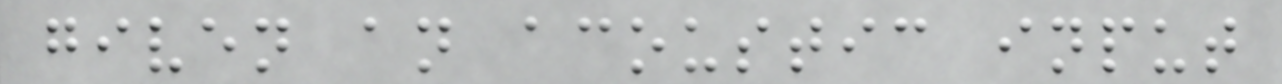given an acoustic input
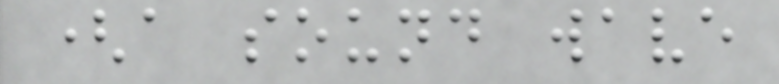(a sound wave
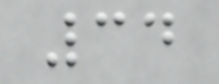34
